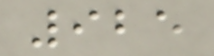925
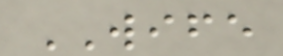WIFE
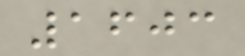1603
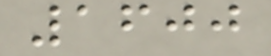1600
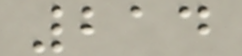214
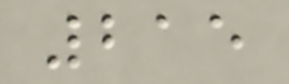215
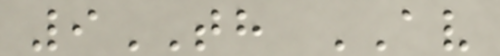9TH AV
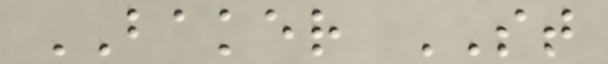BAKER ST
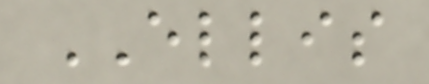ELLIS
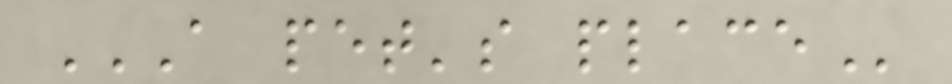A PET'S PLACE
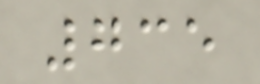735
